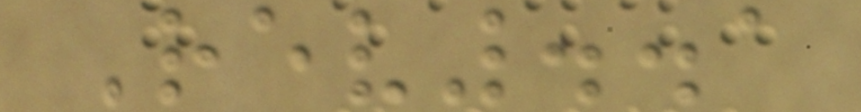Rev..1
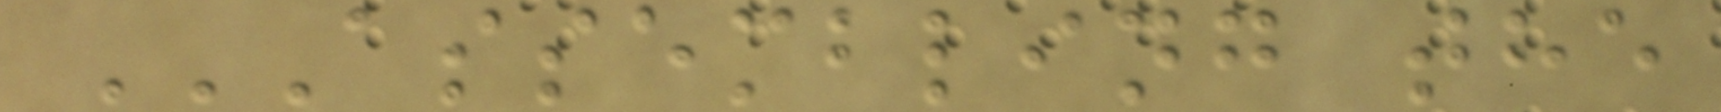ASSEMBLING THE
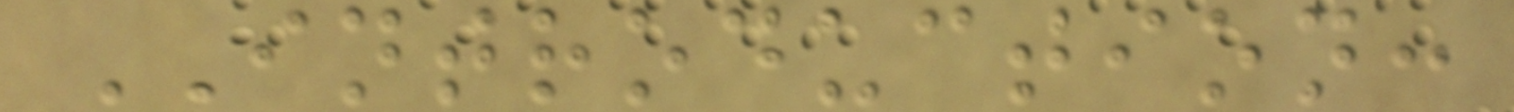INTRODUCTION:
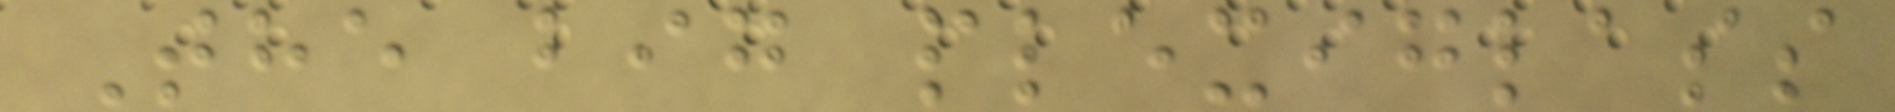The big plexiglass
